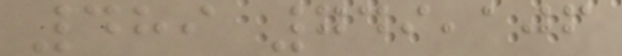489 749,106
